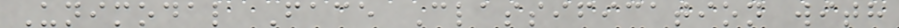Unimodal Face Classification with
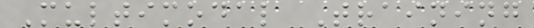Multimodal Training
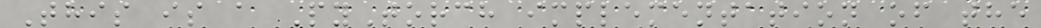This is a PyTorch implementation of the
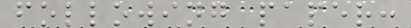following paper:
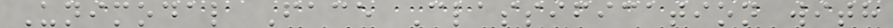Unimodal Face Classification with
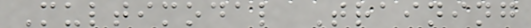Multimodal Training
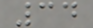34
